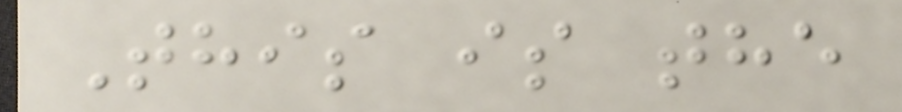This is the
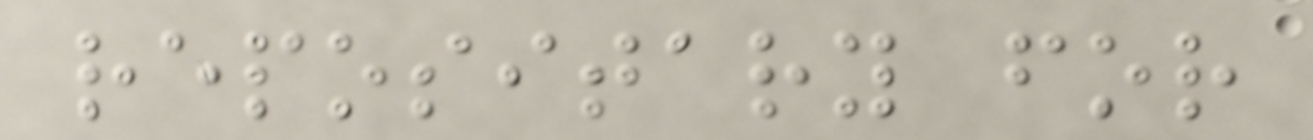repositary for
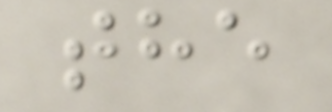the
